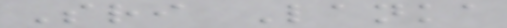Sri Lanka
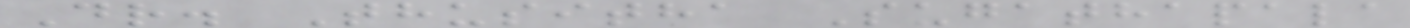Dr. Thusitha Sugathapala
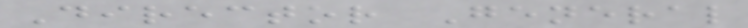Director General
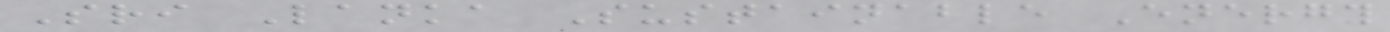Sri Lanka Sustainable Energy
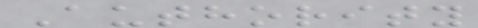Authority
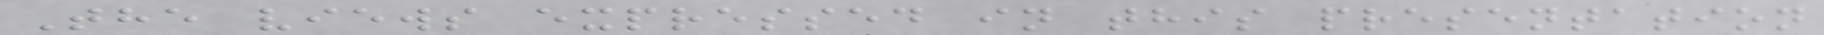The views expressed in this presentation
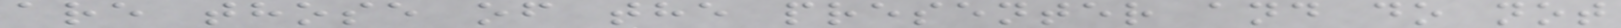are those of the presenter and do not
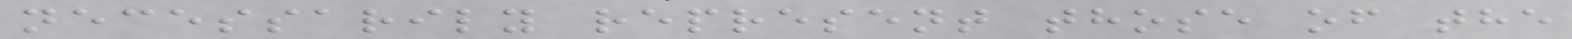necessarily represent those of the
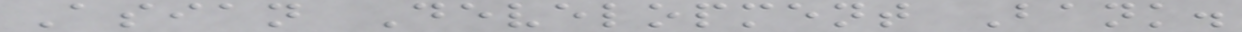Asian Development Bank.
